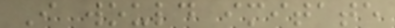I would imitate
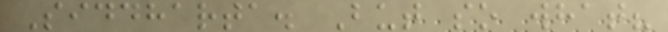Siddharta. But so what?
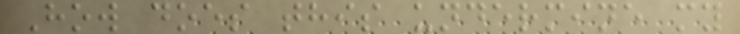How does this undermine my
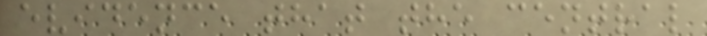evidence that the central
